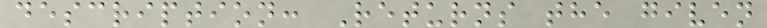description: Returns the given
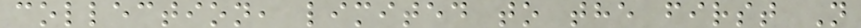collection, limited to the first N
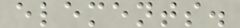elements.
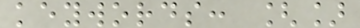keywords: []
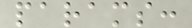params:
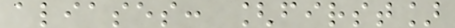aliases: [first]
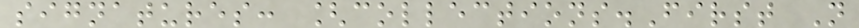signatures: [collections.First N
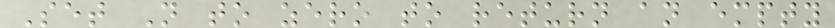Set N to zero to return an empty
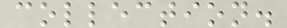collection.
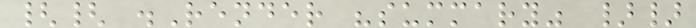{{ .Render "summary" }}
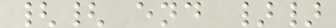{{ end }}
